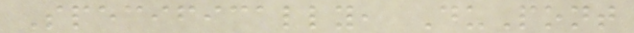Specifically, DuPont
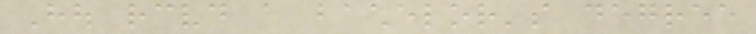Hou received a bachelor's degree
